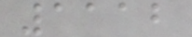1112
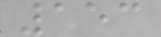153
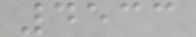4533
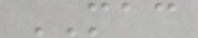MAC
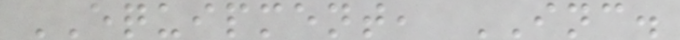EQUIPMENT, INC.
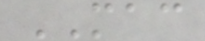MAC
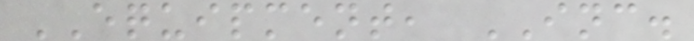EQUIPMENT, INC.
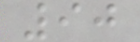90
